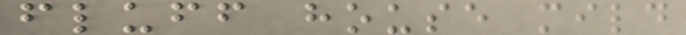fluff house mild
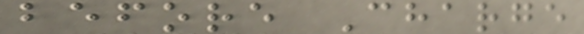before Charge
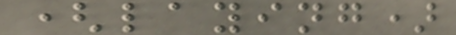(laying)
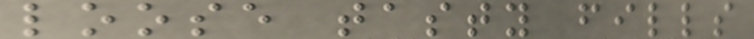loose tasty fills
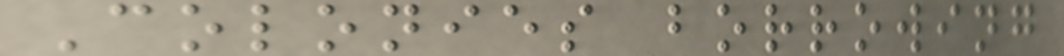Colonies borrowing
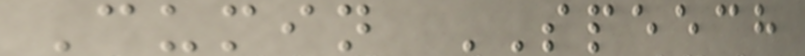Cumin SPEECH
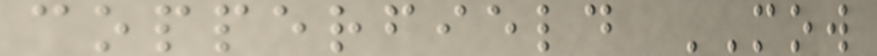copperfield MOW
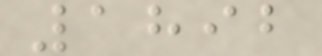1892
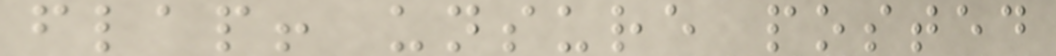flap! unsure posted
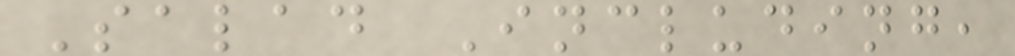Salad Including,
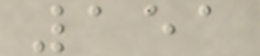151
